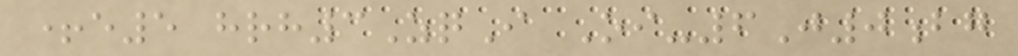+e5 hrh3ZqI Oi-6J0bg
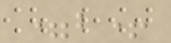=b+
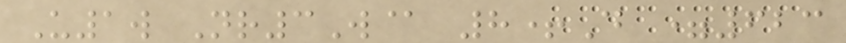U1w Nr3W@ 8+D =623
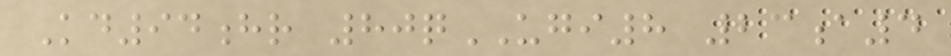Kd94hr 80qUGI8 23a4
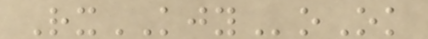RxKJYoOk
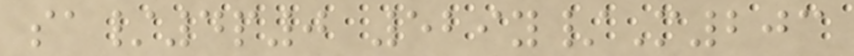sa/4p0 529y/M203
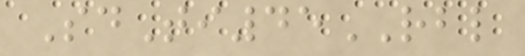SdTi45RBL
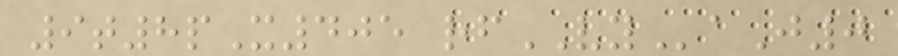9t8pX405 rfVYaJ0
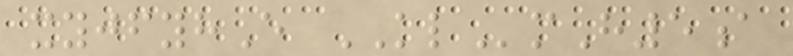xyjfyhE KLmH5a
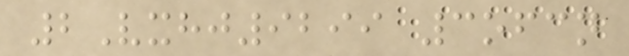2Vxhj9299 3ofcn
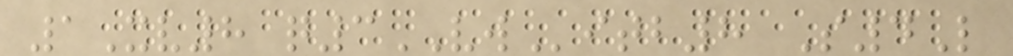1Xv8 q3VWitb8 S4L
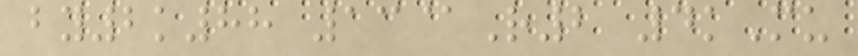by2k88 13@R2 4kMu
